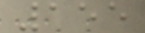155
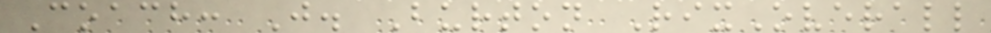Coach: J. Burton RixOverall
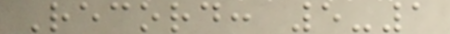Record: 5-1
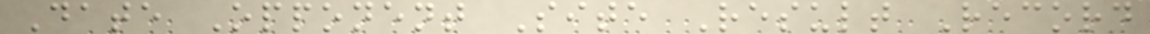Date Opponent Site Result Record
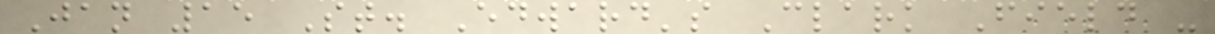Jan 15 St. Edward's Clark Field -
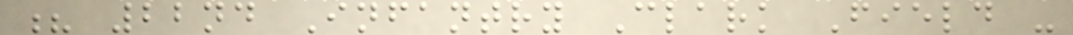? 22nd Infantry Clark Field -
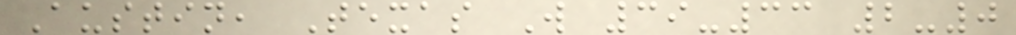Austin, Texas W 39-33 2-0
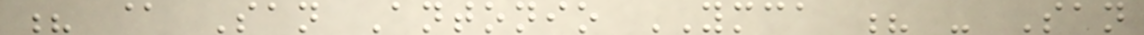? @ San Antonio YMCA ? - San
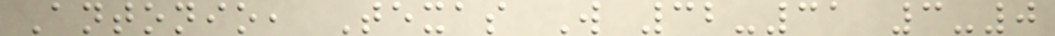Antonio, Texas W 32-31 3-0
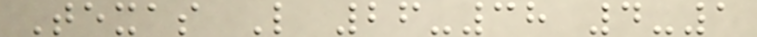Texas L 26-38 4-1
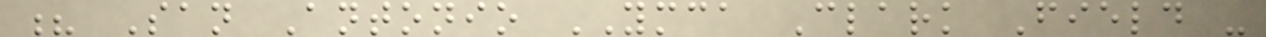? San Antonio YMCA Clark Field -
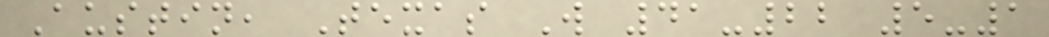Austin, Texas W 41-22 5-1
